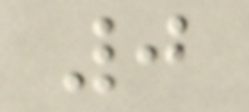0
